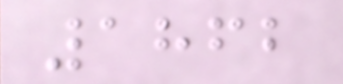1862
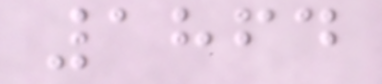1864
